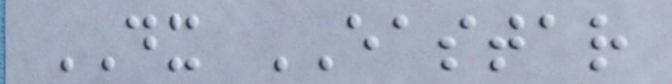DX EASTAR
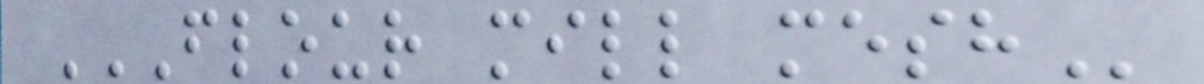FLOUR MILL MESH
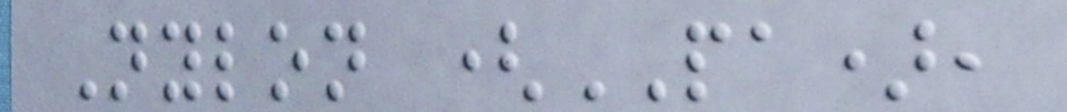Nylon (PA),
